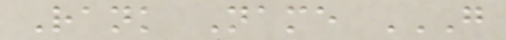Rank Name G
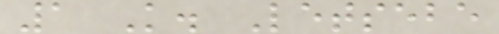1 K. Letsebe
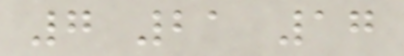7 21 17
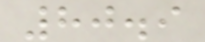80.9
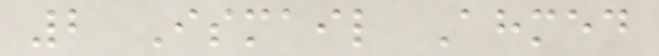2 Ismail Ahmed
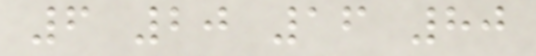6 20 16 80
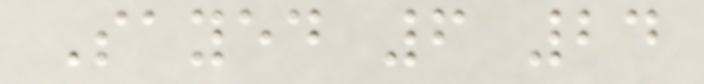Sayed 6 24
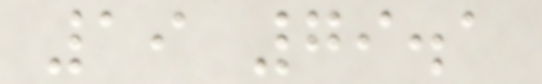19 79.1
